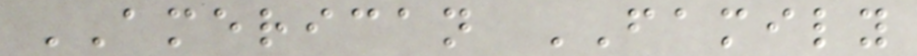AMERICAN FAMILY
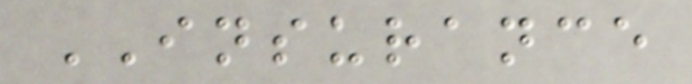INSURANCE
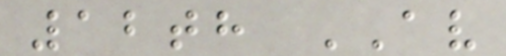12th AV
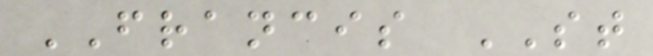FRANCIS ST
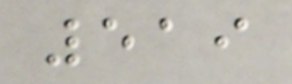519
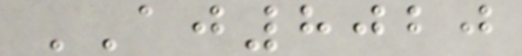AJ8020
